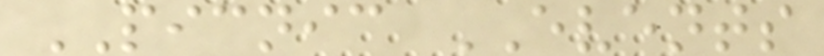PICNIC EVENTS
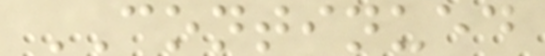CONTINUED
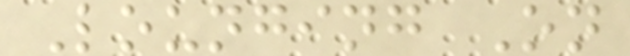Lounging On
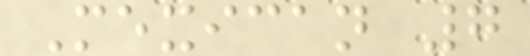Mexican 7
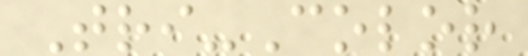Tri-Color
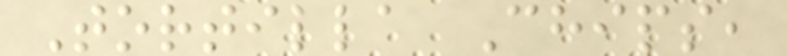Tortilla Chips,
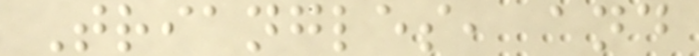Triangles, and
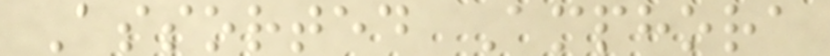Assorted Amphora
